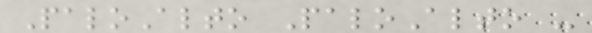PaloAlto PaloAlto -
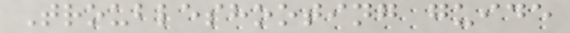Troubleshooting guide
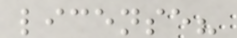license?
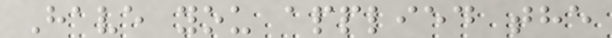Have you applied the
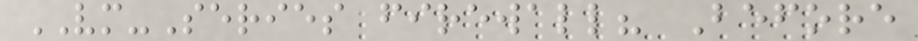VM-Series firewall? Before
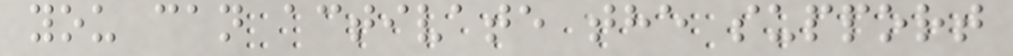you can activate the support
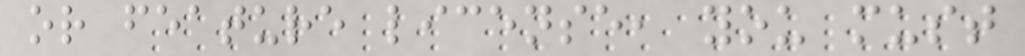or feature license, you must
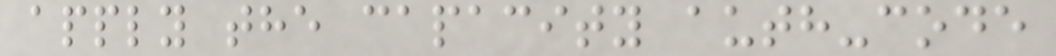apply the capacity auth-code
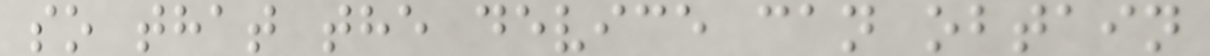so that the device can obtain
